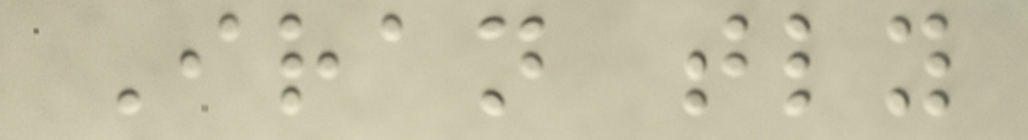Iran tly
